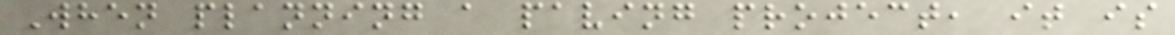When planning a paving project, it is
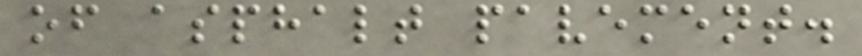of asphalt pavement.
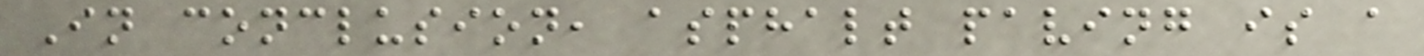In conclusion, asphalt paving is a
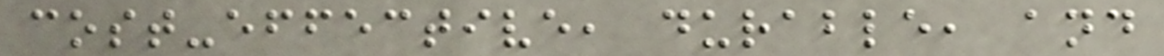cost-effective, durable, and
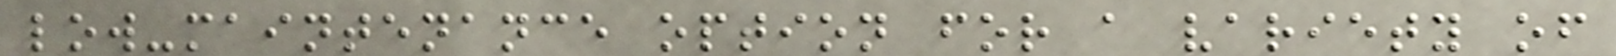low-maintenance option for a variety of
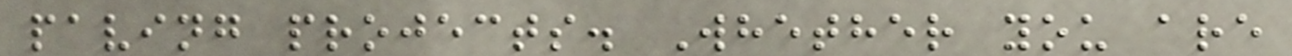paving projects. Whether you are
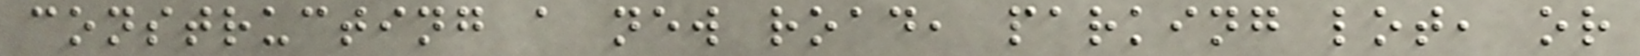constructing a new road, parking lot, or
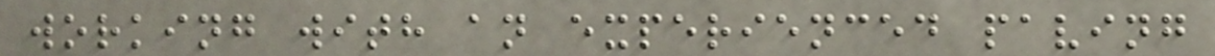working with an experienced paving
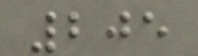205
